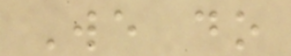We do
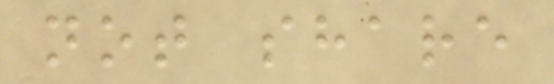not share
